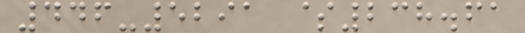446-5291 $238.61
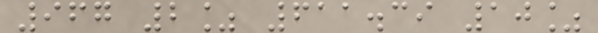967 2% 611.39 10%
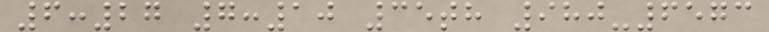6:27 7:10 35th 980-6573
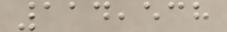114,538
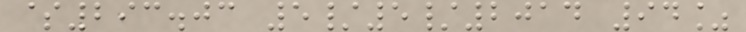$293.03 5/5/2014 94%
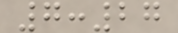7:27
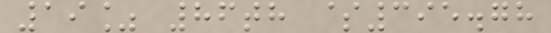19% 86th $395.78
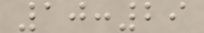10:29
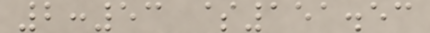2:53 $151.53
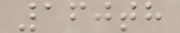160th
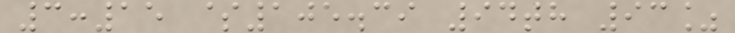3:15 $105.39 94th 93%
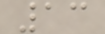13
